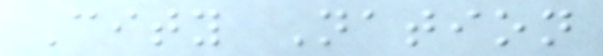City Nation
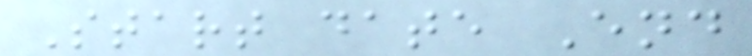Start date End
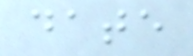date
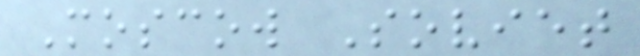Moscow Soviet
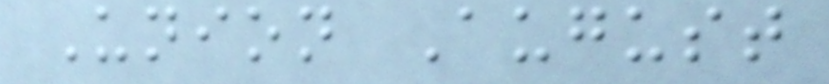Union August
